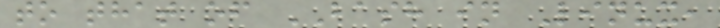to that of BASH in Linux,
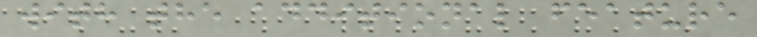with the additional feature
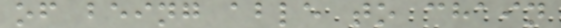of being able to chain
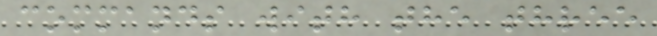commands with the three
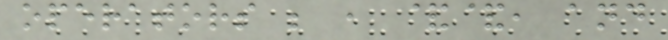operators ; , &&, and
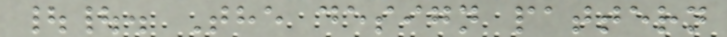||. The design pattern
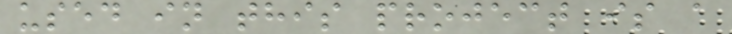used in this project is a
